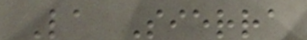La Sierra
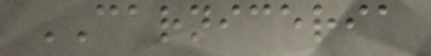CARNICERIA
